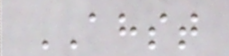AHST
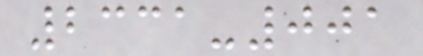2331-001
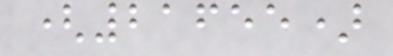(21655)
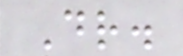Dr.
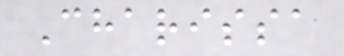Charissa
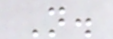N.
